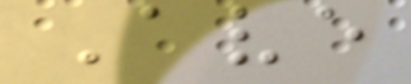Ave
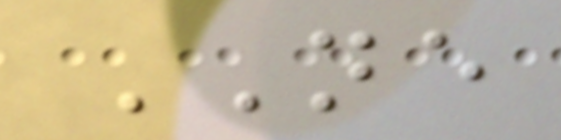NE
